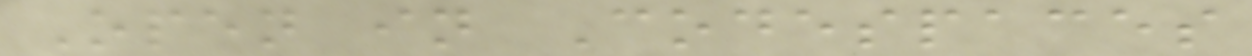Open in Codespaces
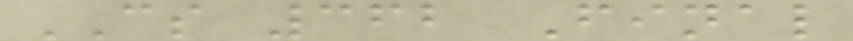CS 362 Final
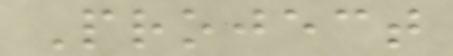Project
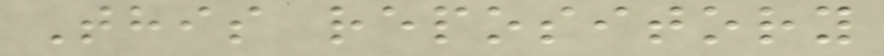This repository
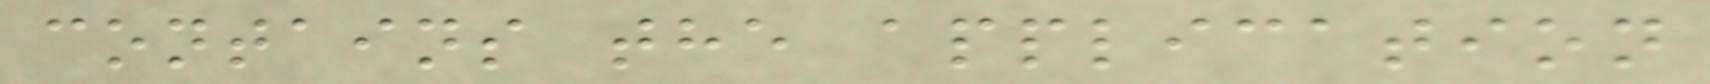contains the application
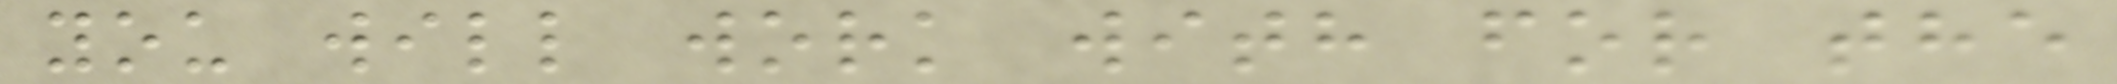you will work with for the
